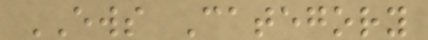EWS Category
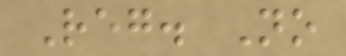Reg. No
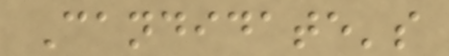Candidate's
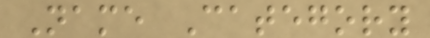Name Category
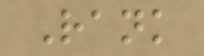Rank
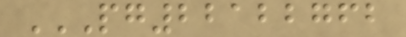PG22122762
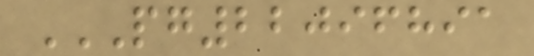PG22096891
